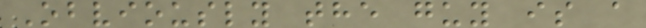Obviously the guy is a
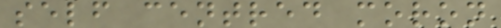self centred moron
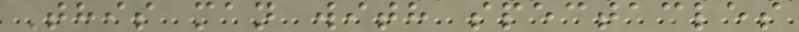This man with spectacles
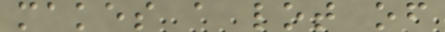makes a lot of
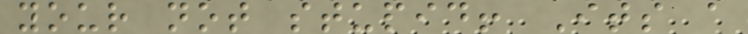your not stupid! Its a
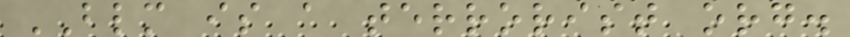BLM is a terrorist org.
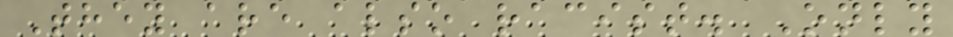They are also racist. Only
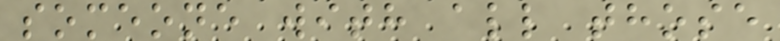someone with all those
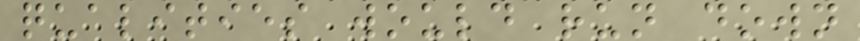qualities would run down
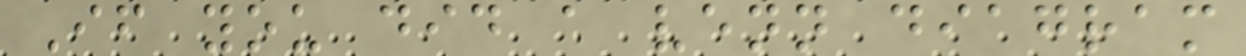If you did a venn diagram
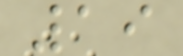19
